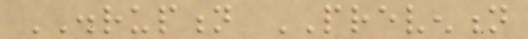DISRUPTION PREVENTION
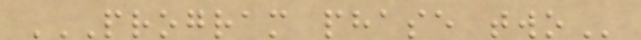PROGRAM PHASE TWO
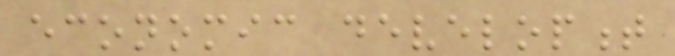economic development
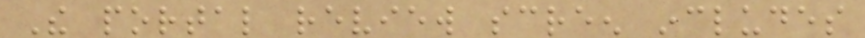The portal review screen includes
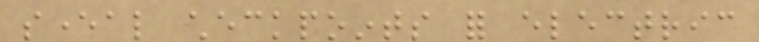several checkpoints for electric
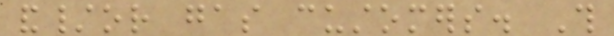and/or gas customers. This
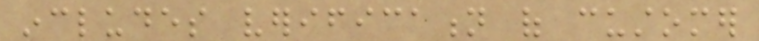includes verification of customer
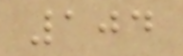104
